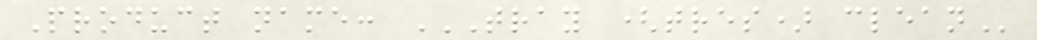Product name: TRAY (TRES) CLEAN
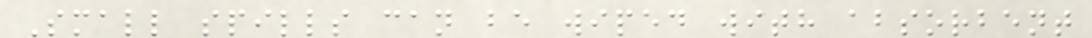Small spills can be wiped with absorbent
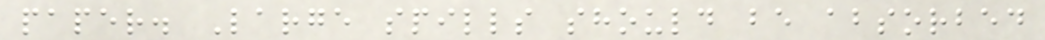paper. Large spills should be absorbed
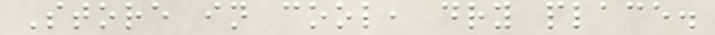Store in cool, dry place.
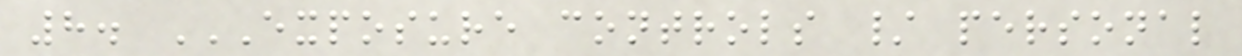8. EXPOSURE CONTROLS / PERSONAL
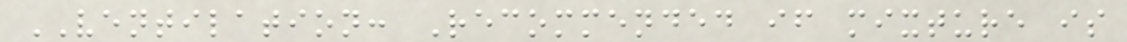VENTILATION: Recommended if mixture is
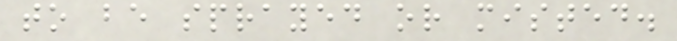to be sprayed or misted.
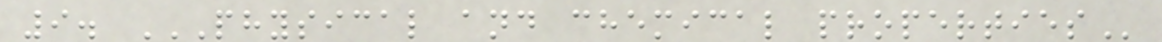9. PHYSICAL AND CHEMICAL PROPERTIES
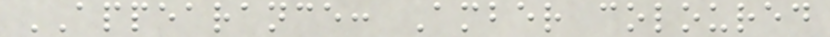APPEARANCE: Amber coloured
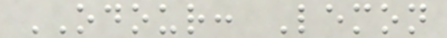ODOUR: Lemon
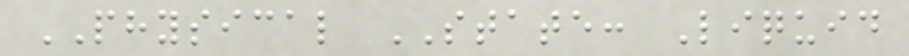PHYSICAL STATE: Liquid
